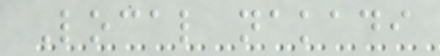Local nakadi
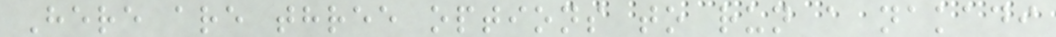Here are three options to run a nakadi
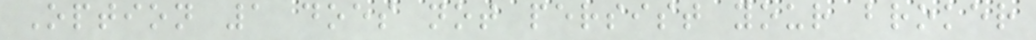Option 1 does not persist your broker
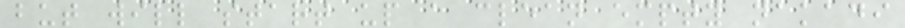but will start up a clean empty nakadi
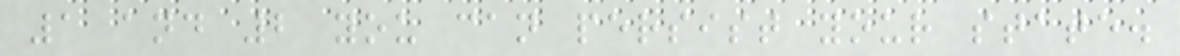1 and 2 you can persist your state.
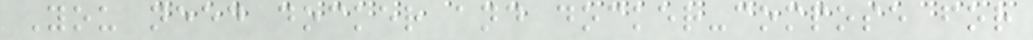You need docker and docker-compose for
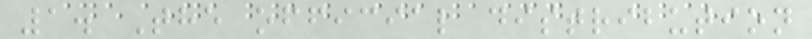1. The official distribution
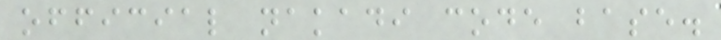official nakadi code base.
